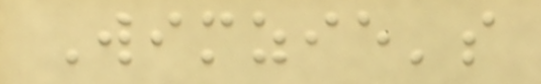Wimzie's
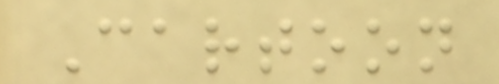Cartoon
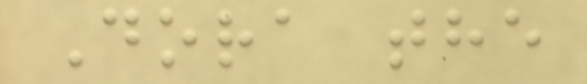Dora the
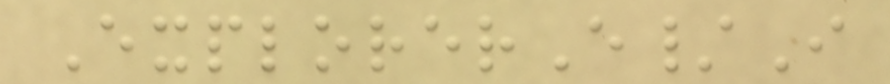ExplorerE/I
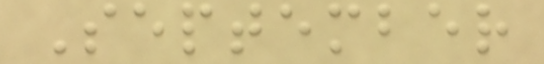September
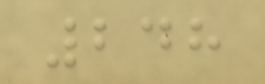248
